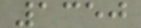1350
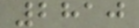2810
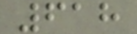618
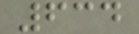634
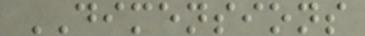DIMENSIONS
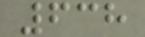638
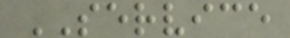SERVICE
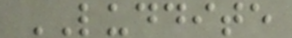LUDDITE
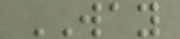WAY
